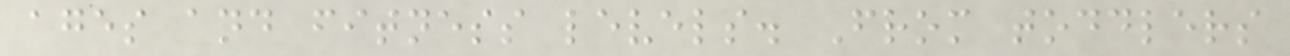ages and fitness levels. From toddlers
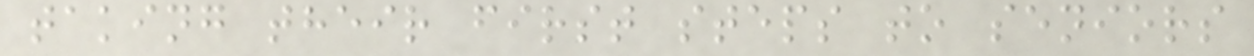taking their first steps to seniors
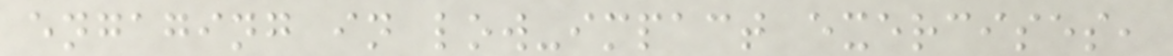engaging in low-impact exercises,
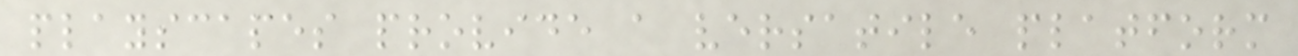playscapes provide a versatile platform
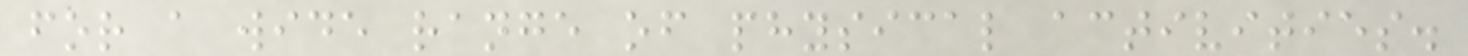for a wide range of physical activities.
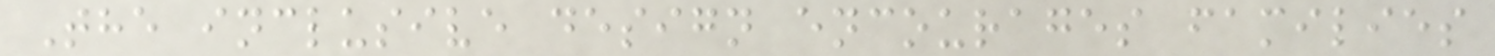The inclusive design encourages families
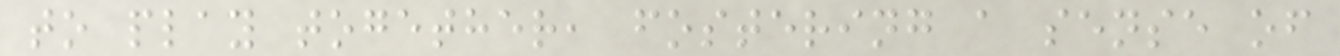to play together, fostering a sense of
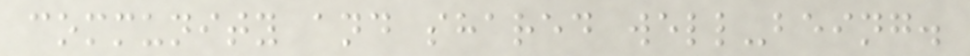community and shared well-being.
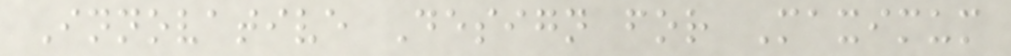Innovative Design for Maximum
